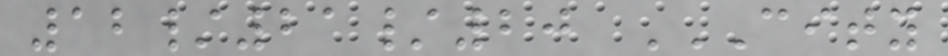12/21/20 CITY
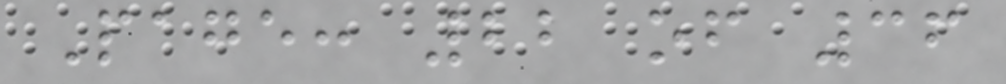Page: 22 of 36
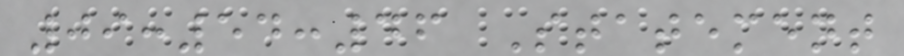09:54:46 Statement
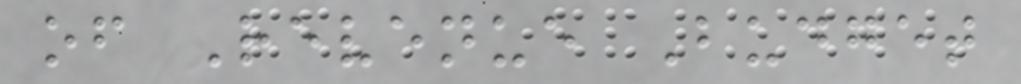of Revenue Budget
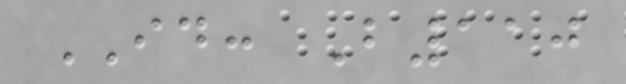ID: B110
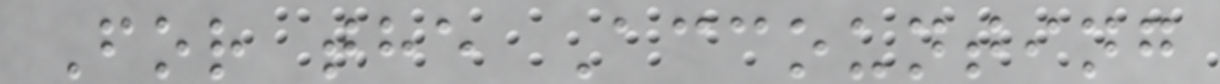For the Accounting
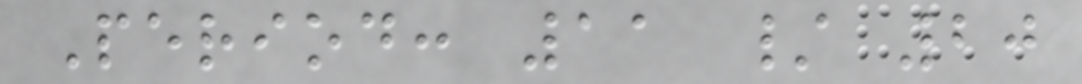Period: 11 / 20
